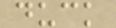duck
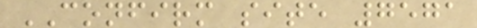CONFIRM site 7571
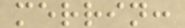merrin:
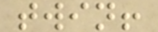twin!
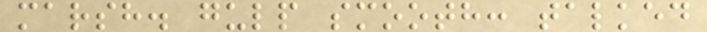marsh. gulp smooth: talked
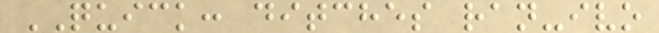QUICK: ditches ran-ivo
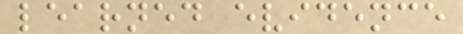learned evidence
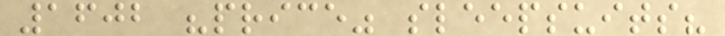1602 "price" sleepsuits?
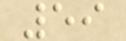59
